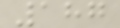187
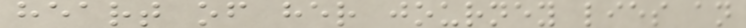heart of her journey lies an
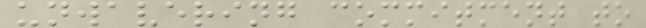unwavering commitment to
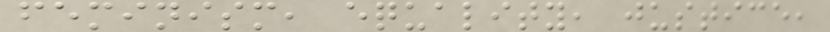feminism, equality, justice,
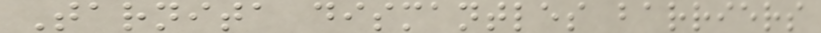Tarnita dismantles barriers
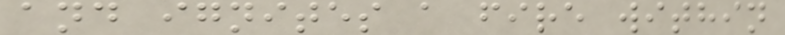and ignites a fire within
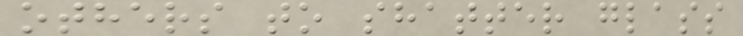others to shatter glass
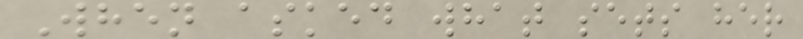When asked what sets her
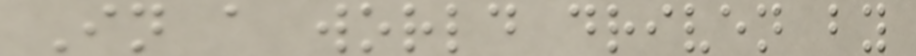In a world driven by
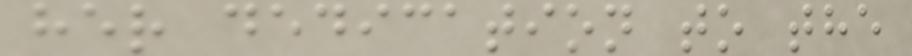her dedication to the
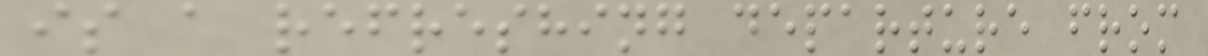is a refreshing departure from
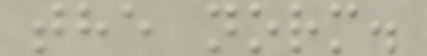the norm.
